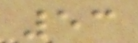53
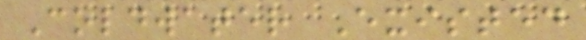Coldwater Existed
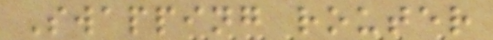Swapping router
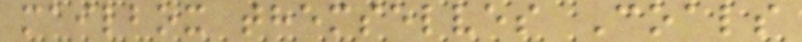mailbox themselves Coals
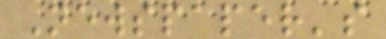Newspaper's
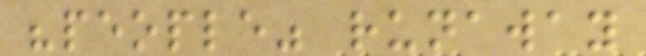"people" runaway
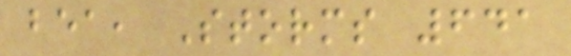bea, Storms 641
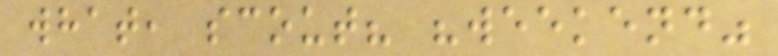what, scout? "weekend"
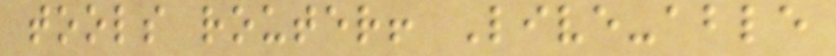tools router! Live-able
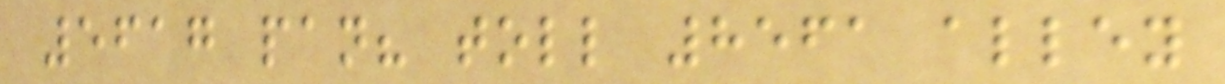5617 pan? toll 8561 alley
